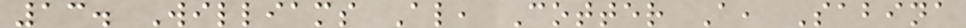13. Williams Al, Cotter A, Sabina
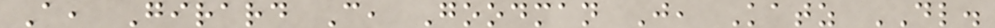A, Girard C, Goodman J, Katz DL.
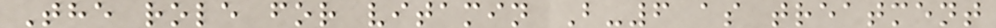The role for vitamin B-6 as treatment
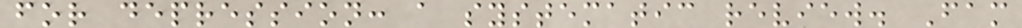for depression: a systematic review. Fam
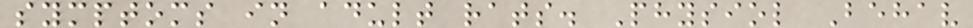symptoms in adult rats. Physiol Behav
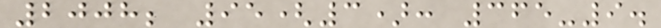2008; 95(3): 365-9.
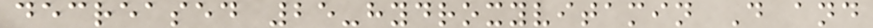decreased 25-hydroxyvitamin D and
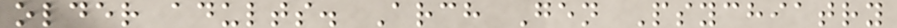older adults. Arch Gen Psychiatry
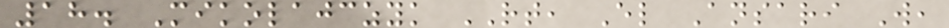18. Mikolajczyk RT, El Ansari W,
